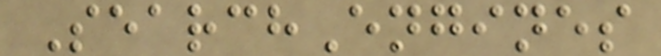SearchEngines
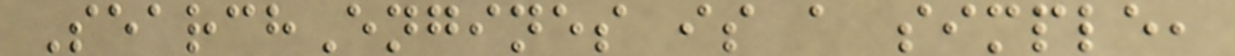SearchEngines is a simple,
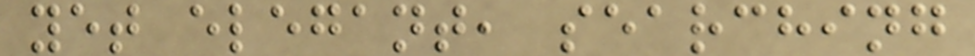yet elegant, searching
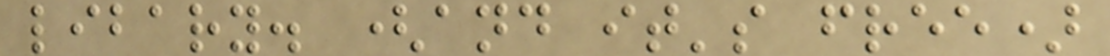libary. (and it's free)
